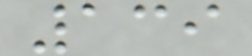139
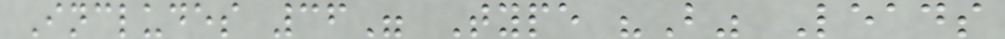Includes 36" Type "B" Leads
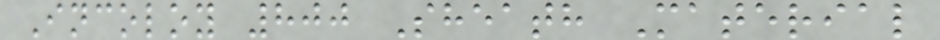Incoloy 800 Sheath Material
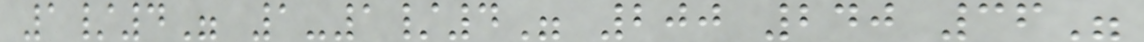1/4" 1-1/4" 200 240 36"
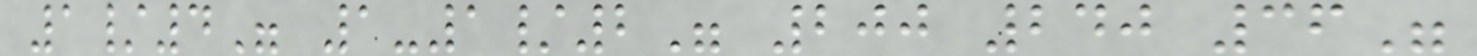1/4" 1-1/2" 200 240 36"
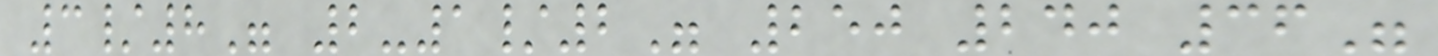3/8" 2-1/2" 250 240 36"
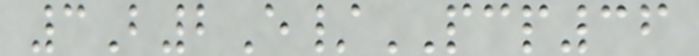3B2E/PCP36
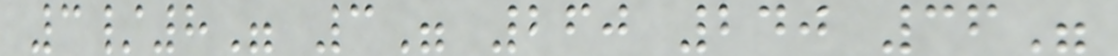3/8" 3" 260 240 36"
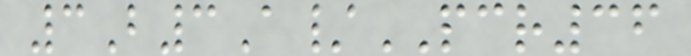3B3A/PCR36
